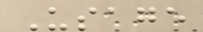Usage
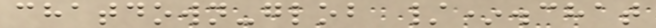chatdown-glob /*.chat
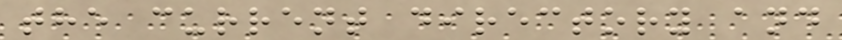the current directory and
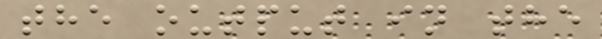the output in the
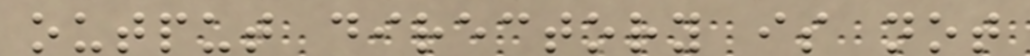output directory is not
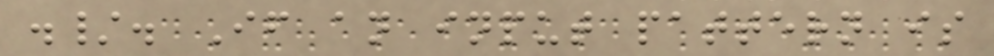./. If an input pattern is
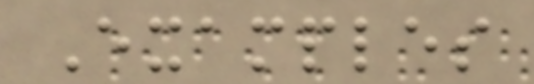Examples
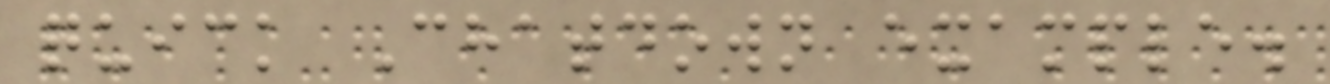quick Chatdown example.
